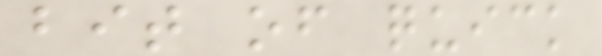bit of quick
